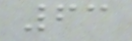63
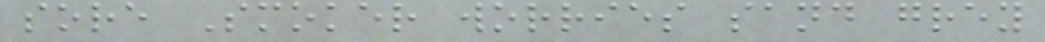sore Smoker worries sand grey
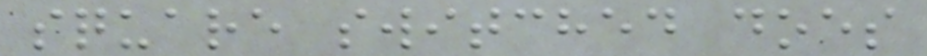square switched does
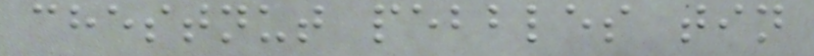chestnut pebbles tin
